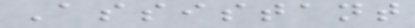Assistant
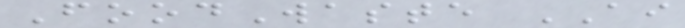FoodWaste AI
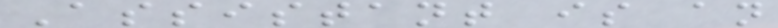Assistant is an
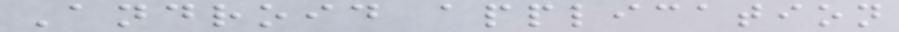Android application
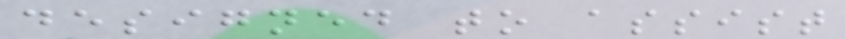designed to assist
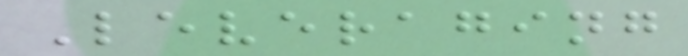Leveraging
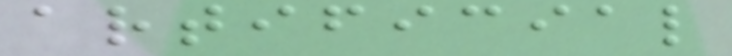artificial
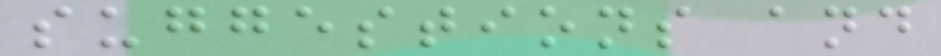suggestions and
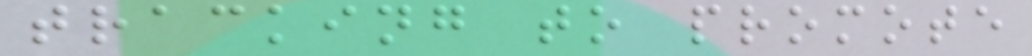tracking to promote
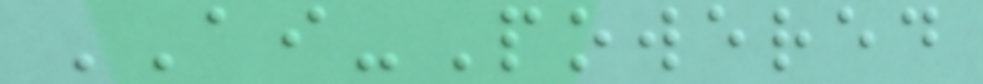AI-Powered
